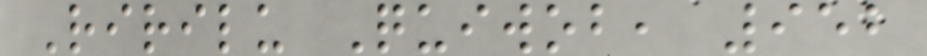Ririlu Quiwob, 952
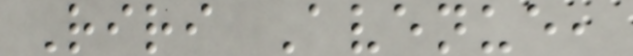Riri Avenue,
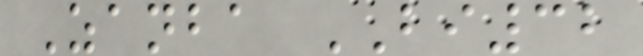Zanba BI32
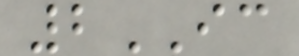2IC
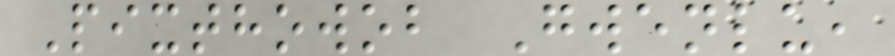Pixthowob Gwenlu,
